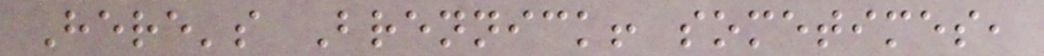Here's Brennick! sometimes,
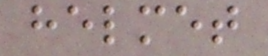helmet
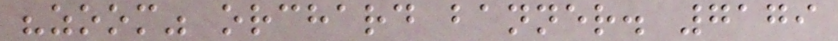"zoom" orchard banner. 7179
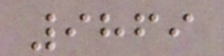9869
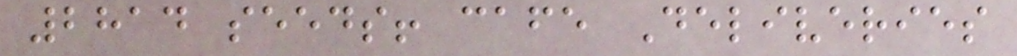2814 seeds! cafe Deliveries
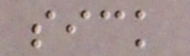sick
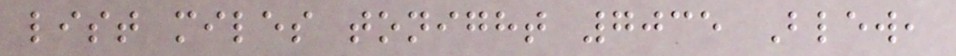list miles tonight 7035 Blew,
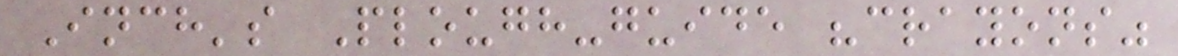Inch's Plough-guide "crayons"
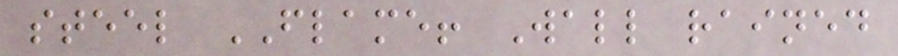steel FLAME! Wall rained
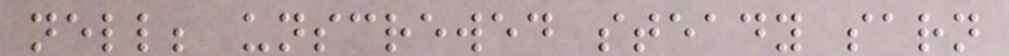nell; unscrewed steady sarn
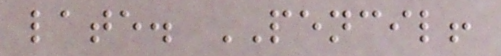late. PENCIL!
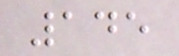145
